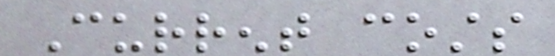Current costs
